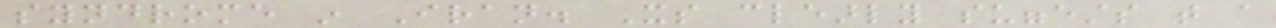syndrome in Iran. Its clearly suggests that a
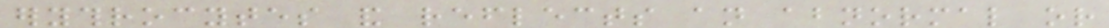erythrocytes and reflects an abnormal or
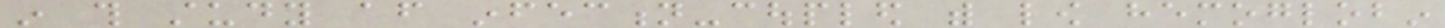in this study after infection-coupled with low hemoglobin
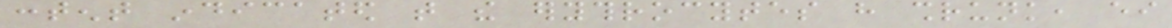content indicated that the erythrocytes have shrunk, either
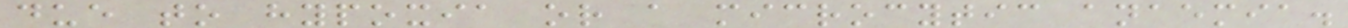due to hypoxia or a microcytic anaemia.
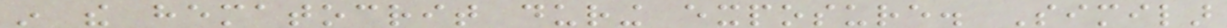in the hematocrit during exposure. Similar
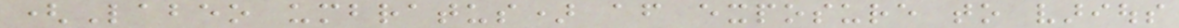(Labeo umbratus) after exposure to various
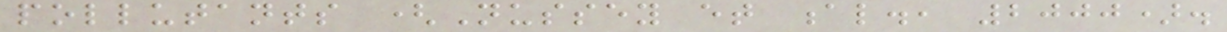pollutants (Nussey et al., 2000).
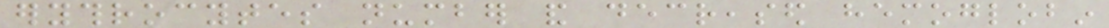erythrocytes number and decreased hemoglobin
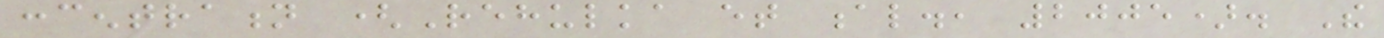concentration (Rehulka et al., 2005). The
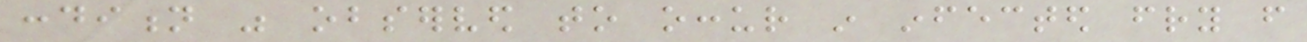condition was observed to occur in infected fry from
